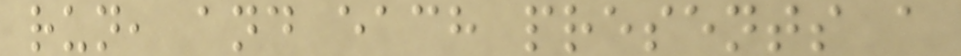run, and each presents a
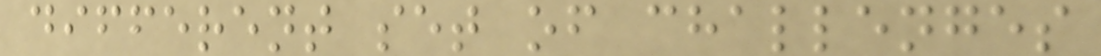different set of challenges
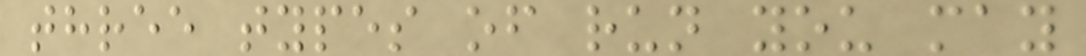three types of run you may
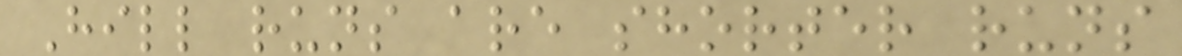Hill runs are shorter runs
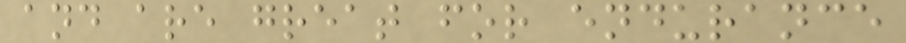and are great for endurance
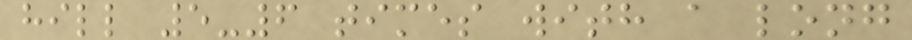hill 5-6 times with a long
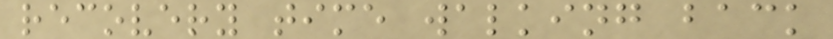recovery time walking back
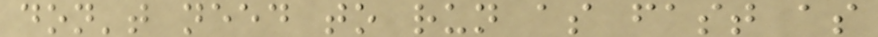don't need to run as fast as
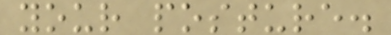your posture.
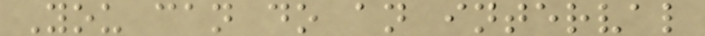You can do an interval
